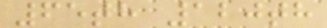65th 120th
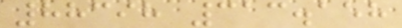88398 313.158
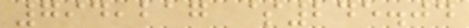794,217 $245.04
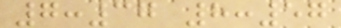7:37 8:57
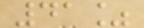41%
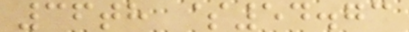36th $54.73
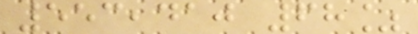553,410 68%
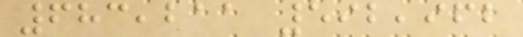683,211 592,962
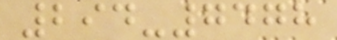294-7478
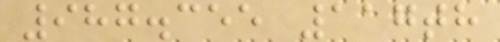987.355 117th
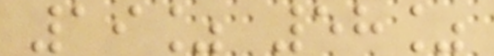19% 58%
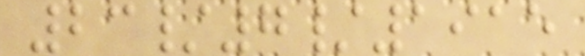23/7/1915
